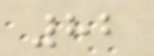82
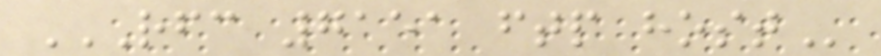RFC 7151 FTP HOST
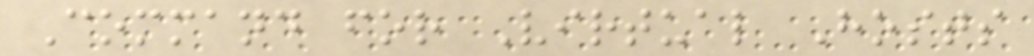Command for Virtual Hosts
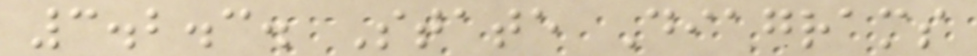3.2.3. State Diagrams
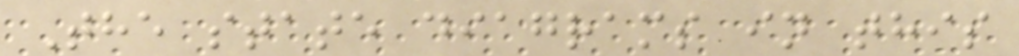The state diagrams in this
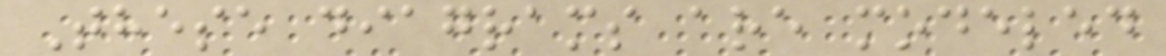These diagrams are modeled
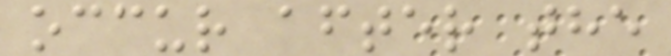occur after the
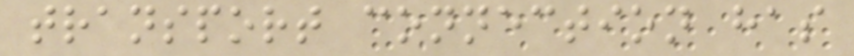transport connection has
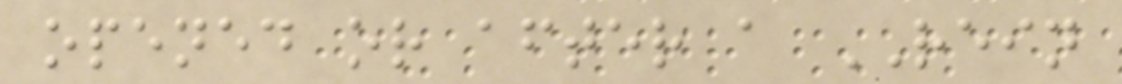opened or after a REIN
